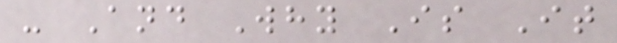- And Why Is It
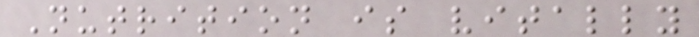Nutrition is vitally
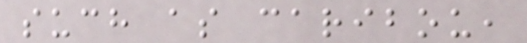such as caribou,
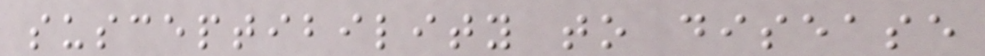susceptibility to disease
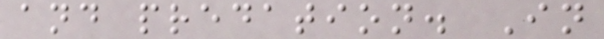and predation. In
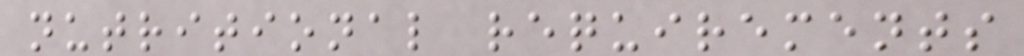nutritional requirements
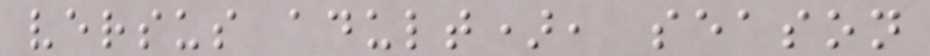versus adult), season
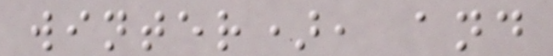winter), and
